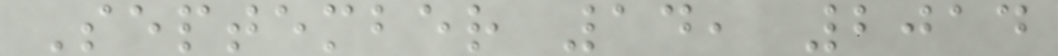September 14, 2014
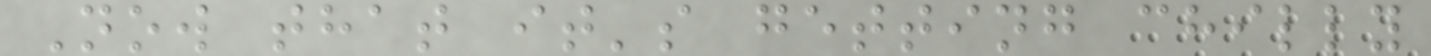Now that it's getting chilly
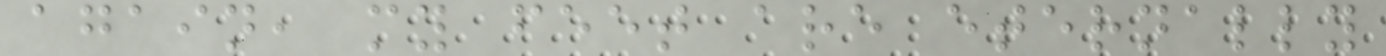again, my feet are eternally
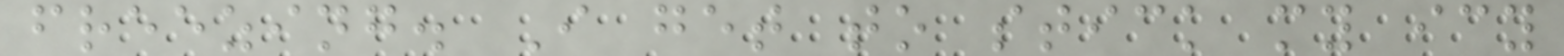freezing. I get to stick my icy
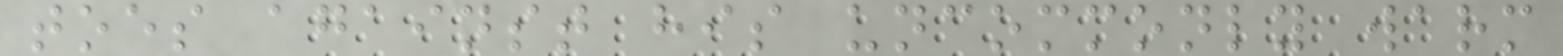toes against his uncommonly warm
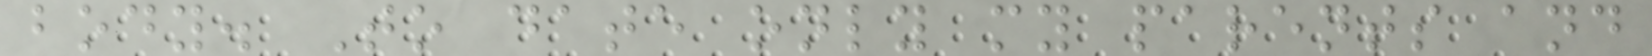body. To date only my parents and
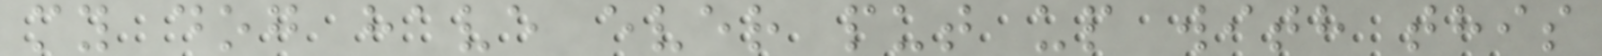my dog have ever put up with this
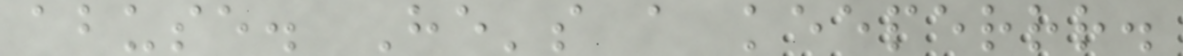abuse. He's a keeperrr.
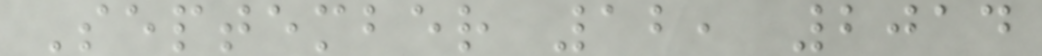September 12, 2014
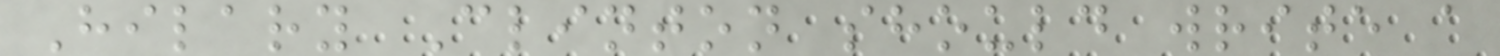Hilary Clinton should write a
